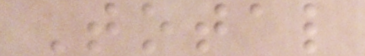Total
